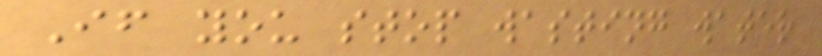If you stop wasting water
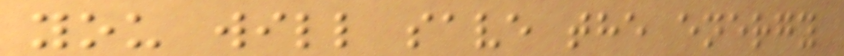you will save the energy
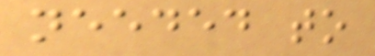needed to
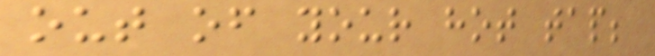out of your hot tap;
